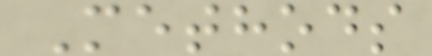Methods
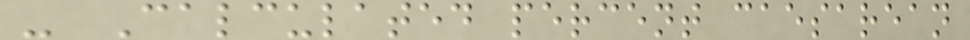- Calculated percent caesarean
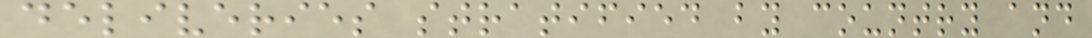deliveries stratified by country and
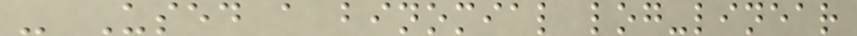- Used a binomial log-linear
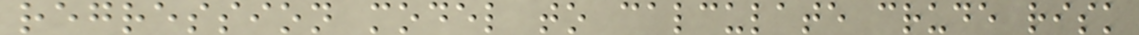regression model to calculate crude risk
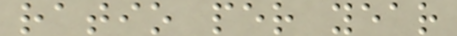ratio per year
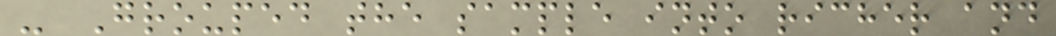- Grouped the sample into richer and
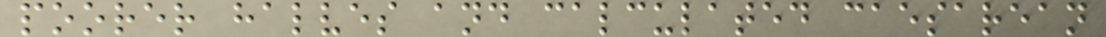poorer halves and calculated caesarean
